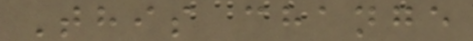This change
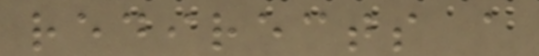redirects a
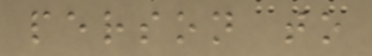person to
